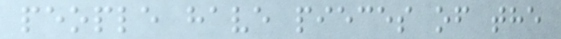people have pieces of the
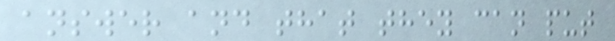answer and that they can put
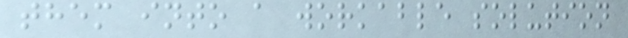them into a workable solution
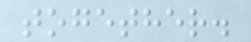together.
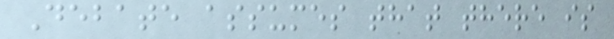Debate assumes that there is
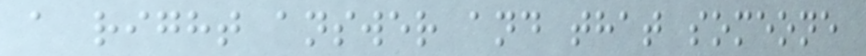a right answer and that someone
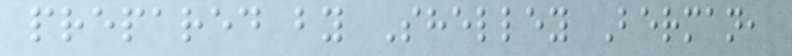prepared by Shelley Berman,
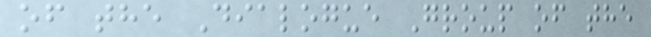of the Dialogue Group of the
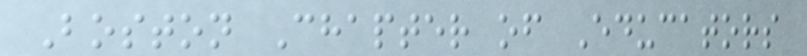Boston Chapter of Educators
